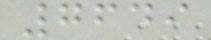7649
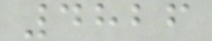4826
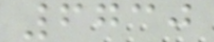6730
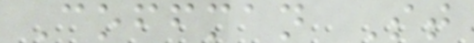Coffman St
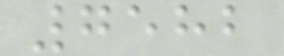7582
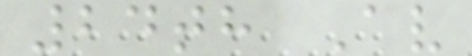24th Av
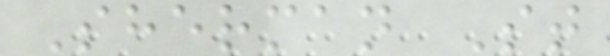Sherman St
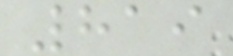819
